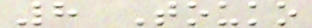8 Touko
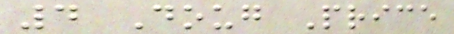4 Doug Price
